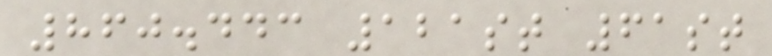860.443 121st 61st
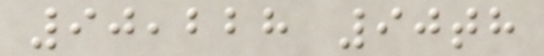90,228 90th
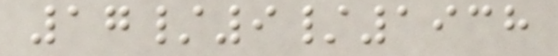17/9/1938
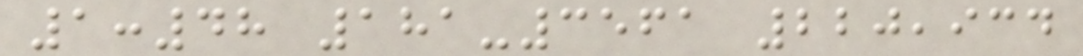1:48 181-3561 220,934
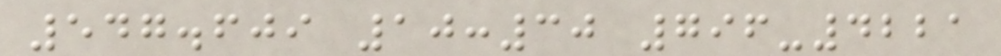547.609 10:30 796-4221
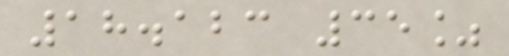18.123 35%
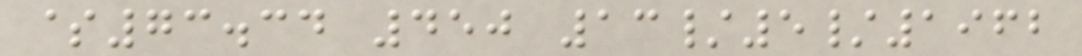$73.34 450 13/5/1962
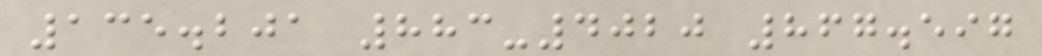135.201 883-4020 867.597
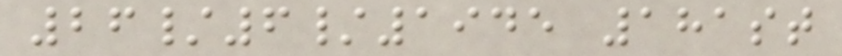26/6/1945 181st
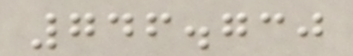746.730
